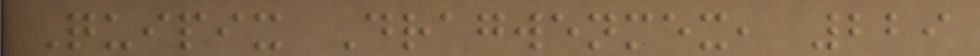Quipix Dragwenmex, 229
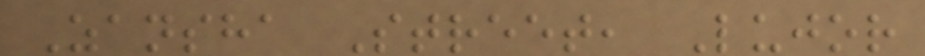Zansha Street, Lujor
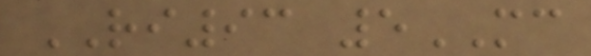RI93 5MC
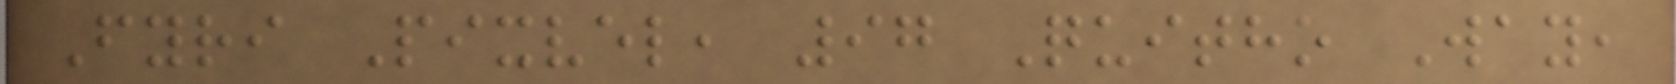Fyri Pixvel, 97 Quitho Way,
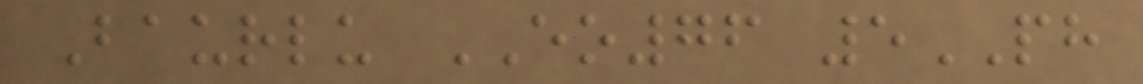Baurlu EO76 5PH
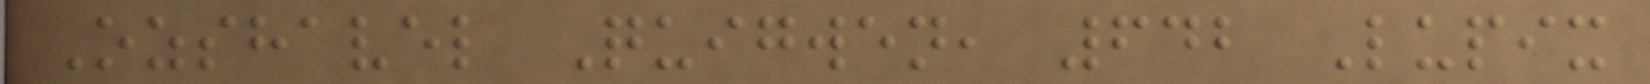Ozshavel Quigwen, 642 Lupix
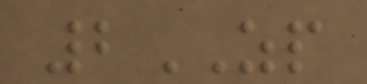2ZP
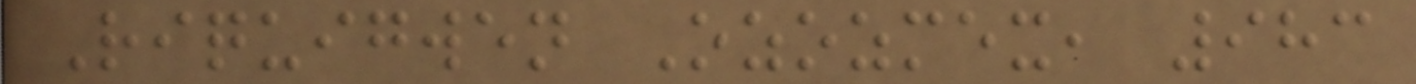Riquigwen Ozozmex, 983
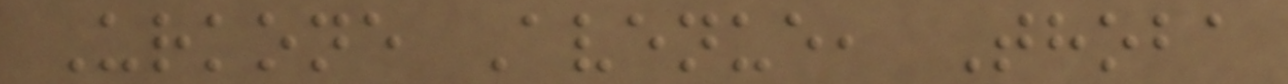Urkone Avenue, Thoba
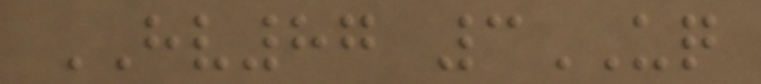HV87 3UQ
